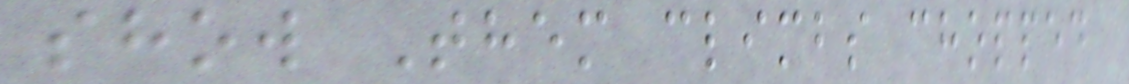show Them climbs chopped
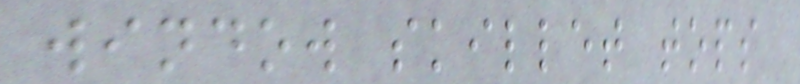window skillet tops
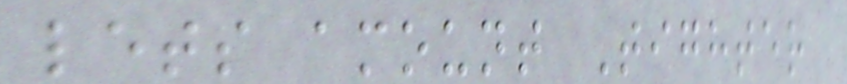lets amount Tighter
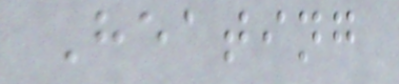Heating
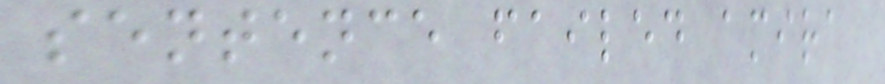sentence failed amira
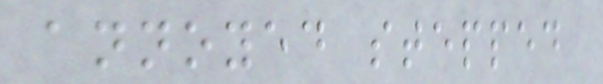annoyed stepped
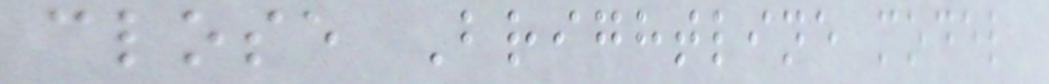close Brightline model
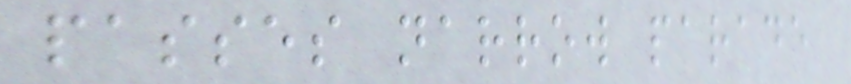passes narrow parade
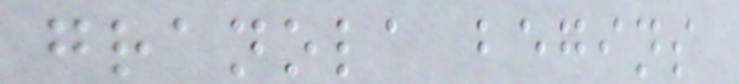granola begins
